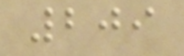209
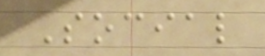Social
